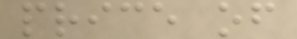price of
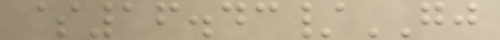$16.43/GJ
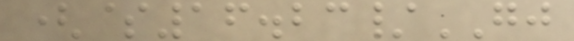($16.23/GJ
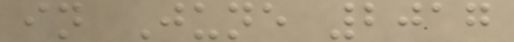in June 2017
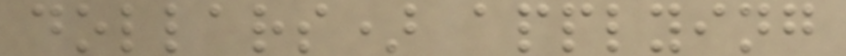dollars) applying
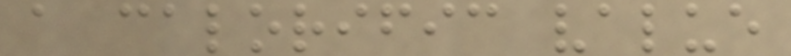a calorific value
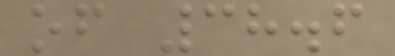of 38.6
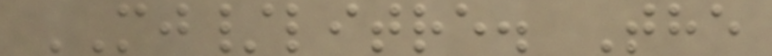MJ/litre. The
